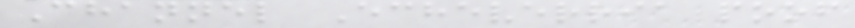Channel Echeverria poof
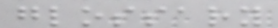glossary
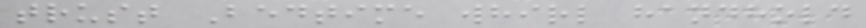trust Bedtime whirl handhold
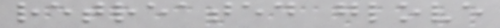retreated glove
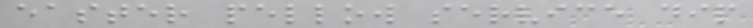easter pellow service dip
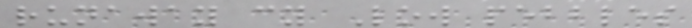runaway cy Low pebbles
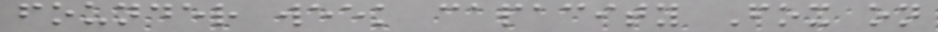founder week capacity Fox on
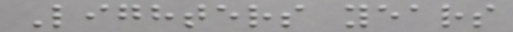Lighters years
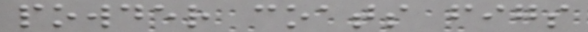powder coats figs
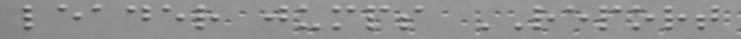leader jumps REPORT
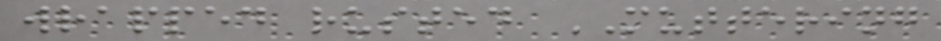wrapped rusted MUTTERING
